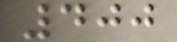400
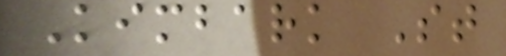Kimbark St
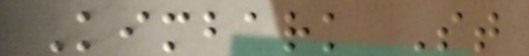Kimbark St
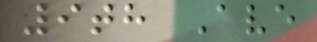9th Ave
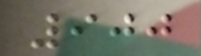900
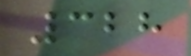328
